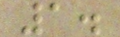1.
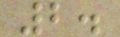2.
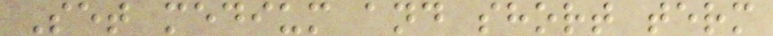Set medium and short term
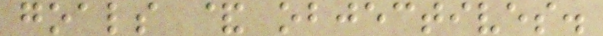goals & objectives.
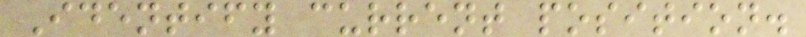Identify current position.
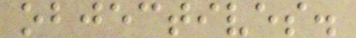objectives.
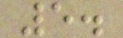5.
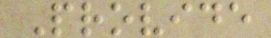Provide
